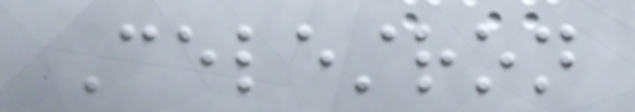Celestron
